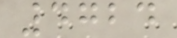4724
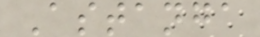Astanga
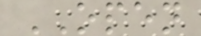OPEN
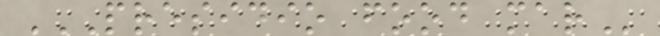PRESIDIO FOOD MAR
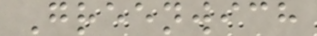Greenwich
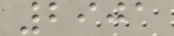2901
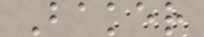Baker
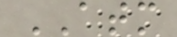ATM
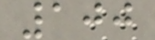100
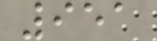951
